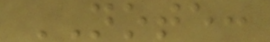NOTE:
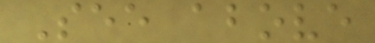See above
